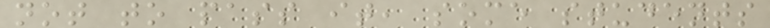not to pass it, some students
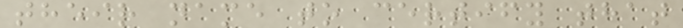their name to certify that
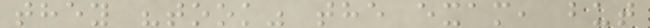they "took" the exam, but
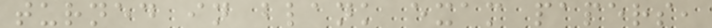turned in blank exam papers,
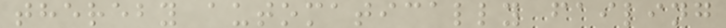thereby automatically failing
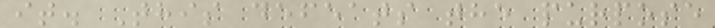it. This defeats the purpose
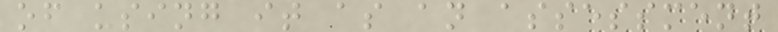of using it as an assessment
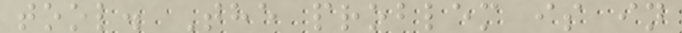tool. The problem is in
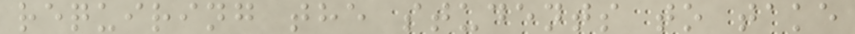requiring the students to take
